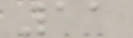11
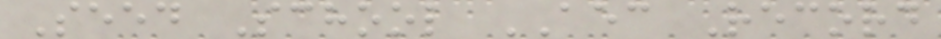Seed School AEC Record
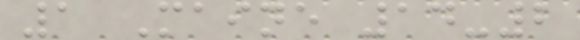1 Maine 14-2
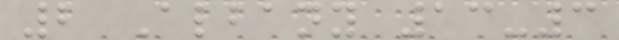2 Albany 13-3
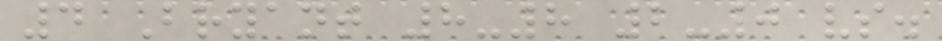4 Bryant 8-8 2-0 vs.
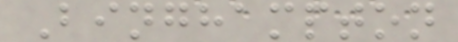Binghampton
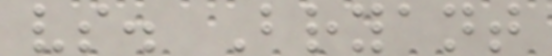vs. Bryant
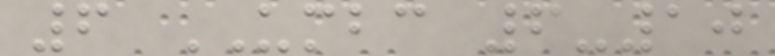6 UMBC 6-10
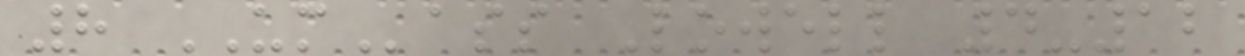8 UMass Lowell 4-12
